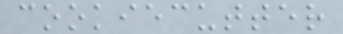cookiecutter
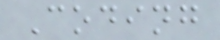Coding
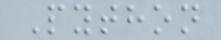Python
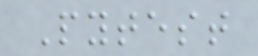Pytest
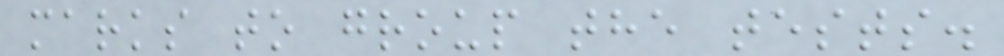marks to group the tests.
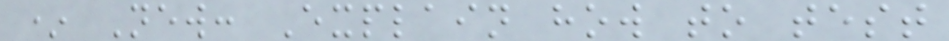* New: Explain how to test
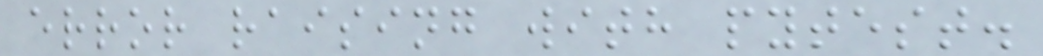error raising with pytest.
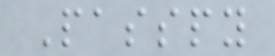Passpy
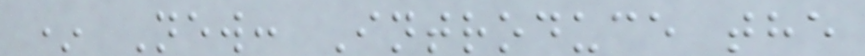* New: Introduce the
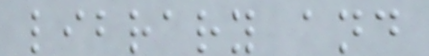library and
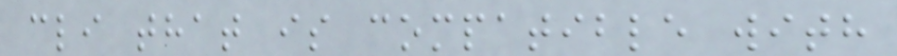cli that is compatible with
